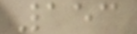153
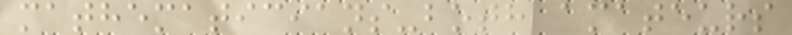mathematicians-both amateurs
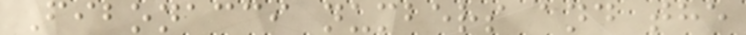Fibonacci numbers and the
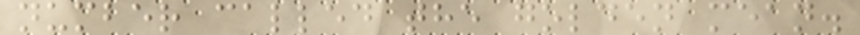number called the golden mean.
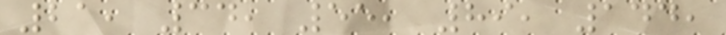21, 34, 55, 89, 144,
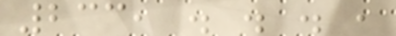233, . . . ,
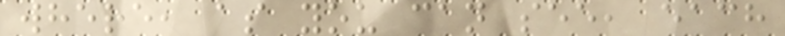where, as you can see, each
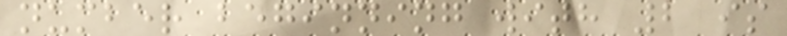number beginning with 2 is
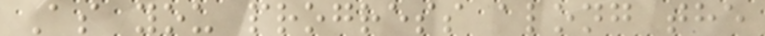As you progress along the
